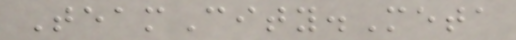TeamCity.Meta
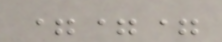===
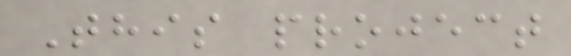This project
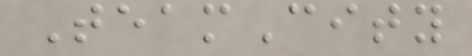TeamCity
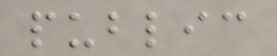public
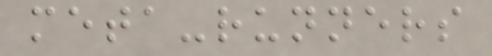meta-runners
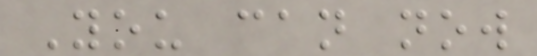You can now
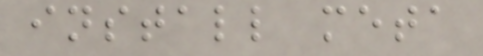install meta
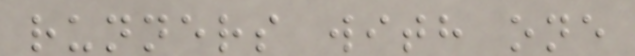runners with one
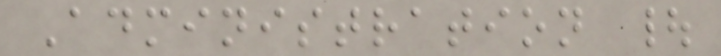Administration |
